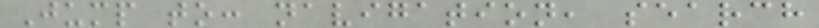Jump to: navigation, search
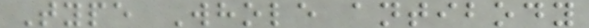Type Whole antibody
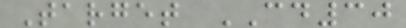Target CD30
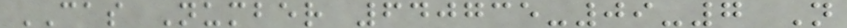CAS Number 640735-09-7 N
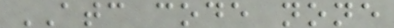ATC code none
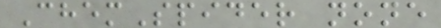ChemSpider none
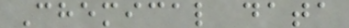Chemical data
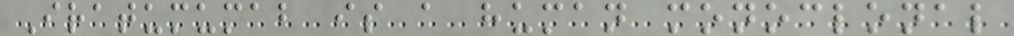Iratumumab is a human monoclonal
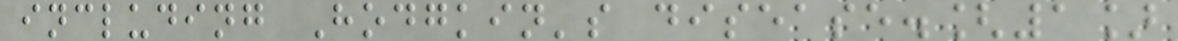including Hodgkin's disease.[1]
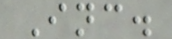Inc.
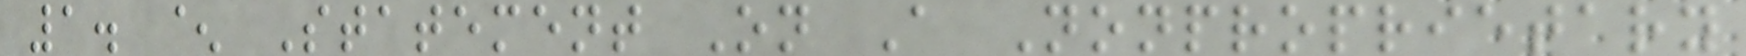1. ^ Statement On A Nonproprietary
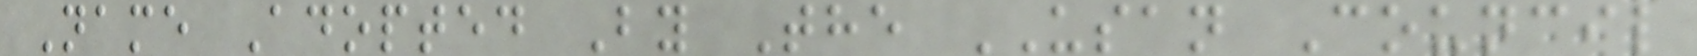Name Adopted By The USAN Council
